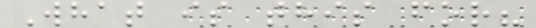What is this for?
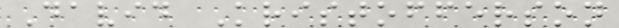David Kristofferson
